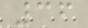36
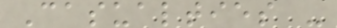Casualties -
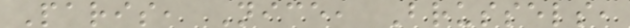Paris, Nice, Brussels,
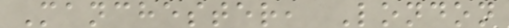Manchester, London
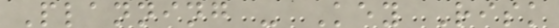Planning - Key Risk
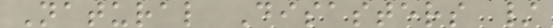Natural Disasters /
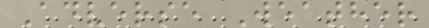Adverse Weather
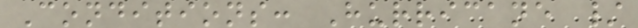Conditions: Hurricane /
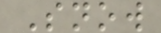Snow
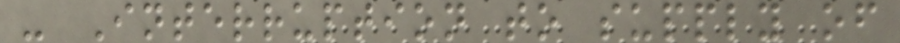- Interruption to supply of
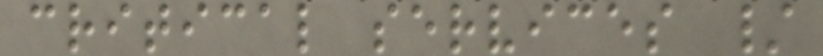critical services /
